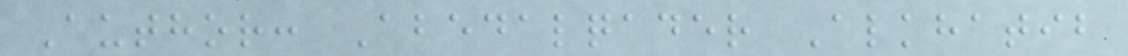Author: Abedalqader Alkhatib
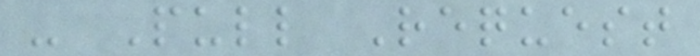- Pull Request
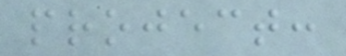project:
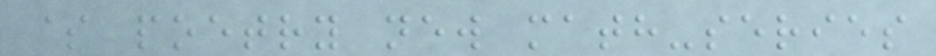$ poetry new math-series
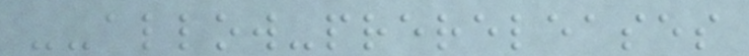--allow-prereleases
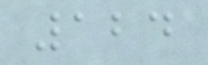124
